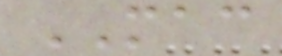MAC
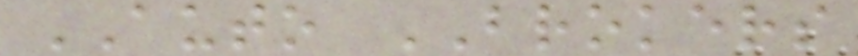AUTO BROKERS
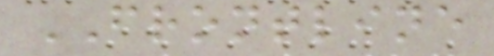FRONTLINE
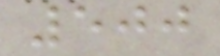500
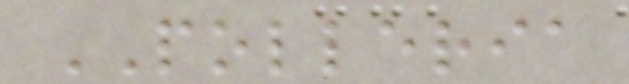POLLERIA
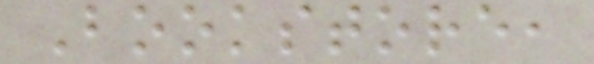Bookstore,
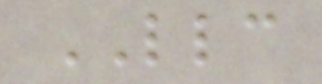LLC
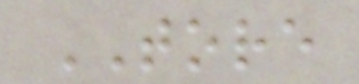TORE
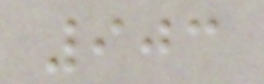903
